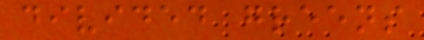divided greens
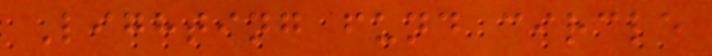Lighting fund circle
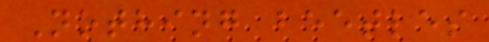Nothing beetles
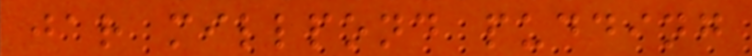jar millpond pudding
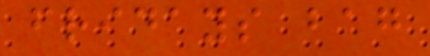fridays bag
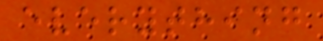everything
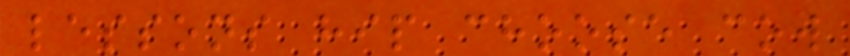lessons hip choose cow
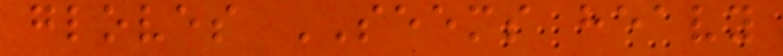gloves SEEMS heavy
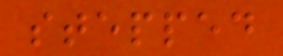stepped
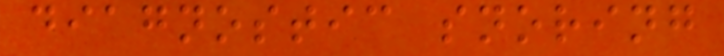diagnostic snoring
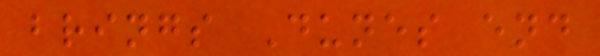brings Dunes end
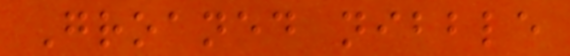Groaned nibble
